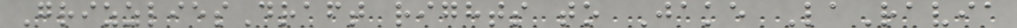GrizzliesDraft rights to Jake LaRavia
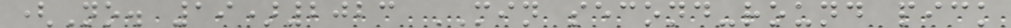(No. 19)2023 MIN second-round pick
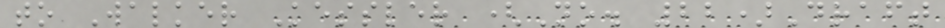to Walker Kessler (No. 22)Draft
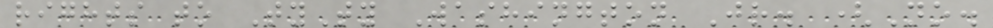rights to TyTy Washington Jr. (No.
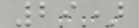29)
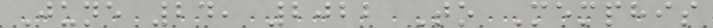June 24, 2022 To Memphis
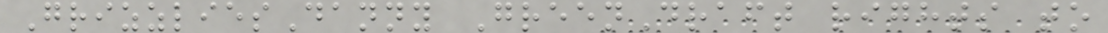GrizzliesDanny GreenDraft rights to
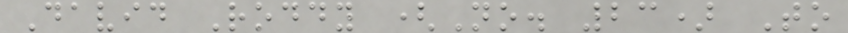David Roddy (No. 23) To
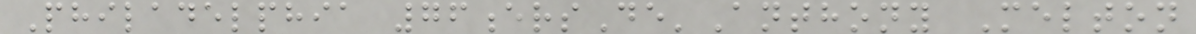Philadelphia 76ersDe'Anthony Melton
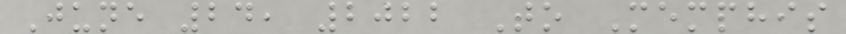June 24, 2022 To Memphis
